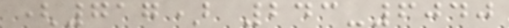(717) 243-6040
